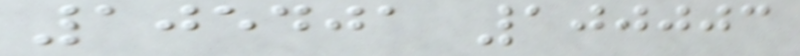105401 100003
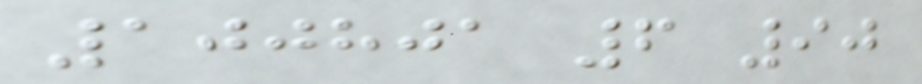100801 6 90
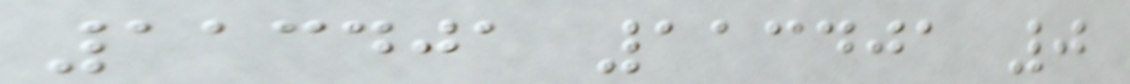113401 113401 0
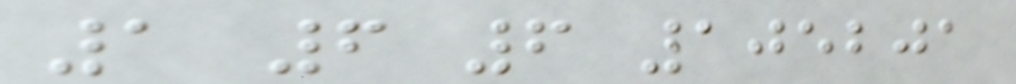1 6 6 105201
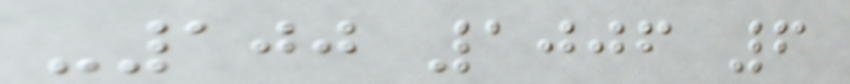-100 1006 6
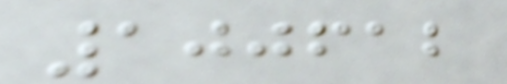100612
